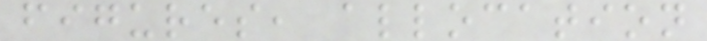figures, allocation
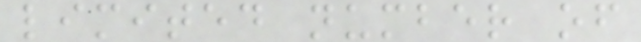limited number of
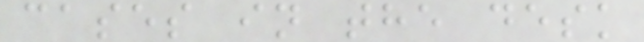cases in the desk
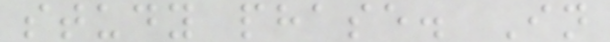study phase. In
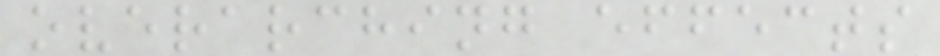overarching effects
